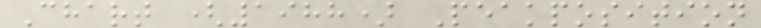Chart (1988) Peakposition
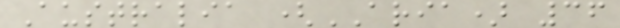Australia (ARIA) 36
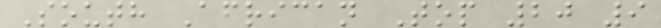South African Top 20 9
